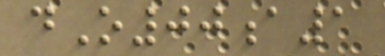dO00a1
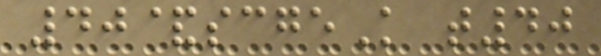40&scgeK t40
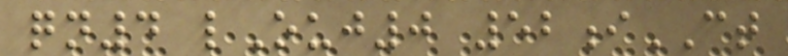qn4 lOuj0 52iCT
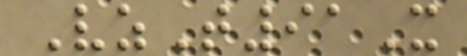VzT91X
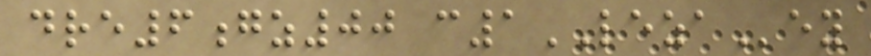dre6gz00 c1LEZAey
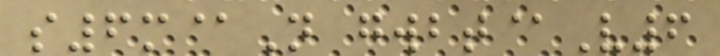s6m@N gwbt@V6
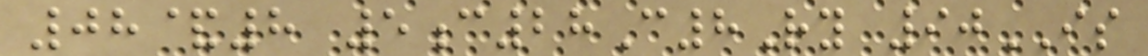08&8 5c28C8Ry 90IS
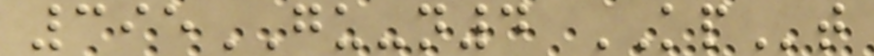395GU-n4 KPt
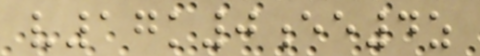v17k0ee4z
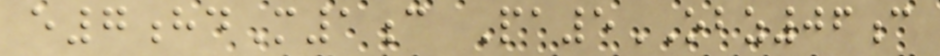e7hdM1c Pa5OBZ06c
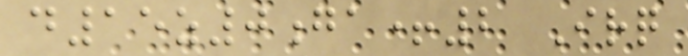d15z0ga+2 Irq
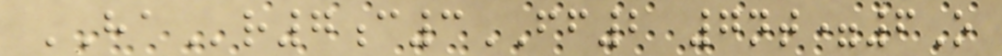HAr7c3FF2 7nt=6O
